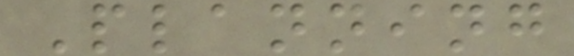Planning
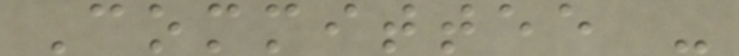Committee -
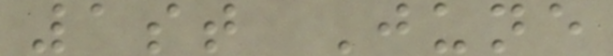1st June
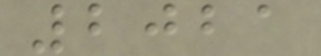2021
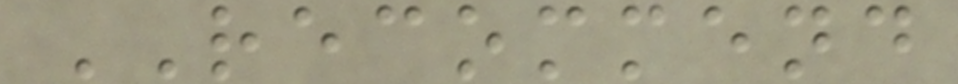RECOMMEND
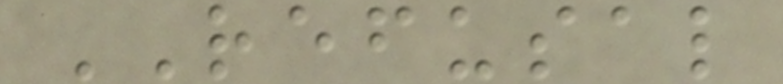REFUSAL
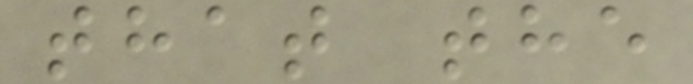that the
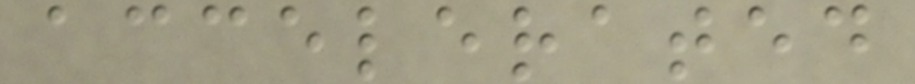accelerated
